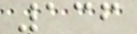136
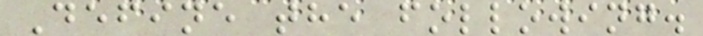Define the following.
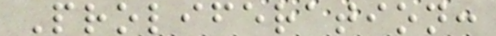Proliferation:
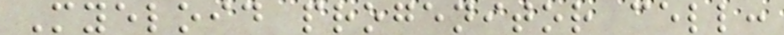Myeloid progenitor cell:
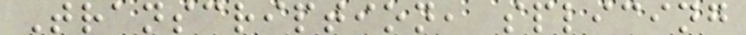Transcription, splicing
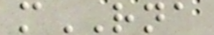mRNA
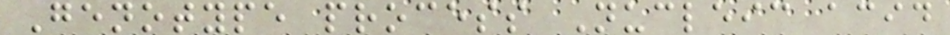Genotype process Nucleic acid
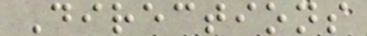Directions
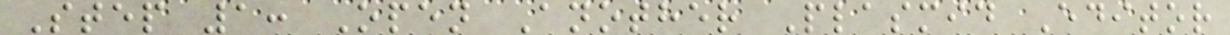Step 1: Open Another Plasmid Editor
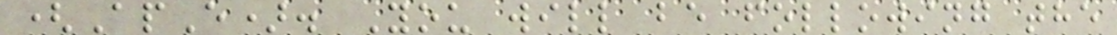(ApE). You will be following the
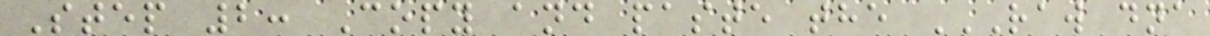Step 2: Copy and paste the RAW DNA
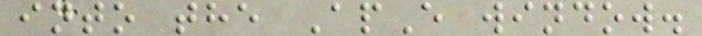into the ApE window.
